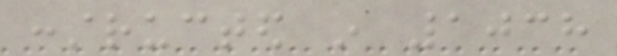constructed in 1038
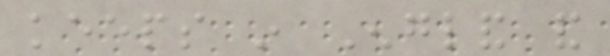keeps in England and
